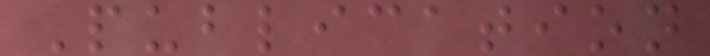Publication
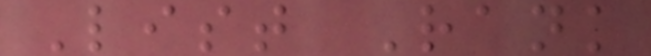List Rank
